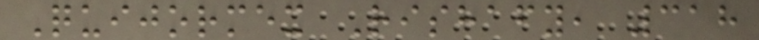Quijormex Rishafy, 318
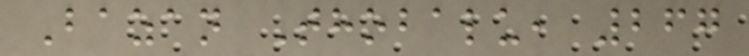Bazan Thobalu, 267
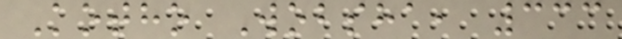Kotho Wobsha, 333
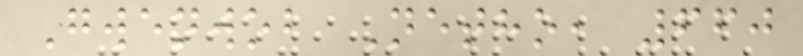Gwenwob Netho, 660
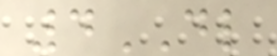4DL
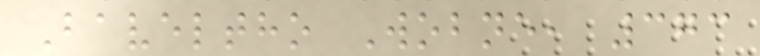Baveltho Wobne, 373
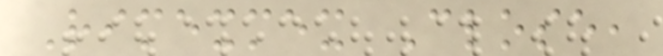Rimexmex Close,
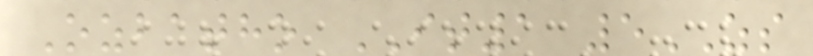Ozbatho IT1 5ZS
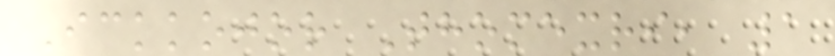Ickkojor Thomexri, 1
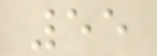55
